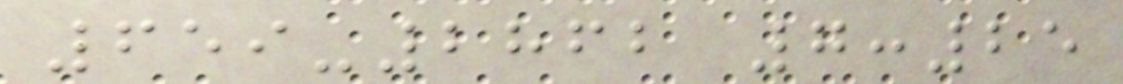659-2862 7:25
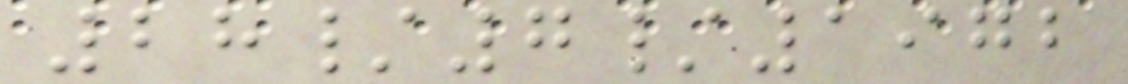28/7/1972
